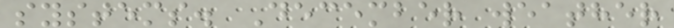systems. December weather
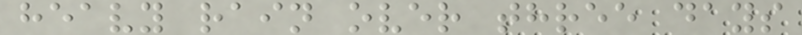heavy rain over three days
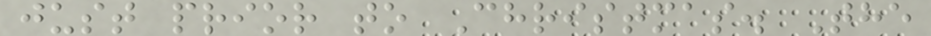just prior to Christmas. The
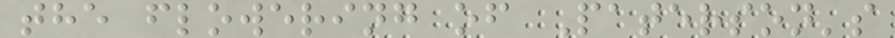the flowering of Paterson's
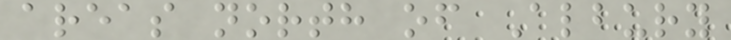areas north of Albury
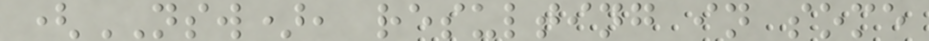(NSW), resulting in some
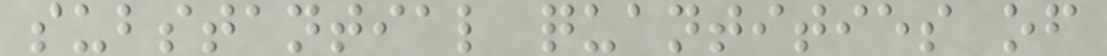substantial quantities of
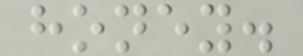honey.
